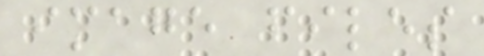image files
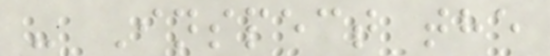- Inspect the
